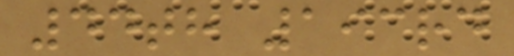44th 193rd
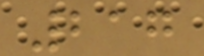217
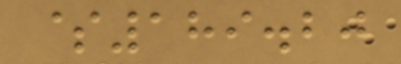$189.20
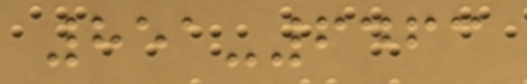851-6463
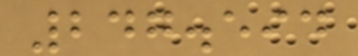247.594
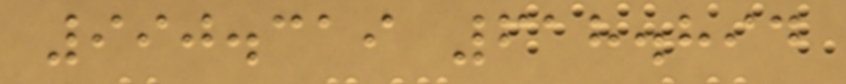990.319 618.894
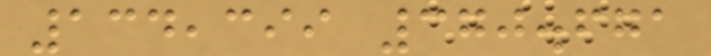134,399 370.671
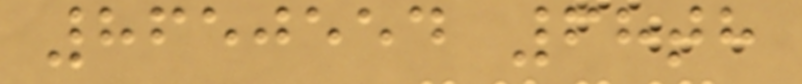8650554 68th
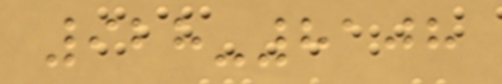928-8108
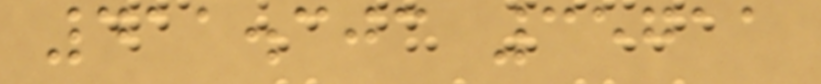411.303 35711
